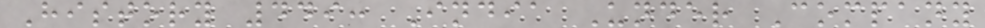History 449: India Under Company
